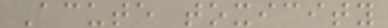Acute toxicity
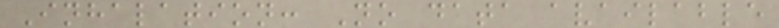Inhalation: No data available
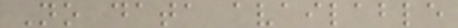No data available
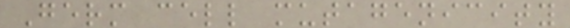Germ cell mutagenicity
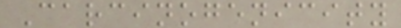Carcinogenicity
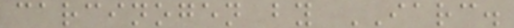carcinogen by IARC.
